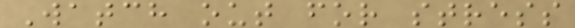Watch out for stress
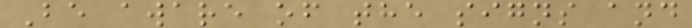Be aware of the signs and
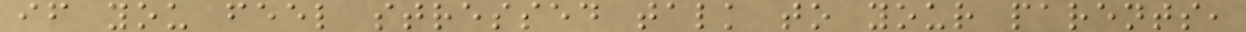if you feel stressed talk to your parents,
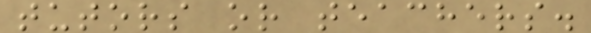tutors or teachers.
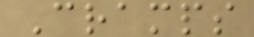Cramps
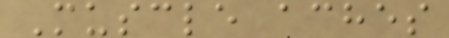Muscle aches
